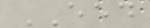EED
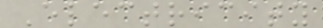Electricity
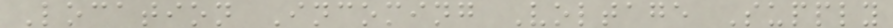Location Incoming Voltage Supply
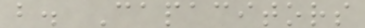b. Capacitors
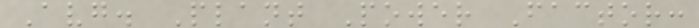Avg. Plant Power Factor:
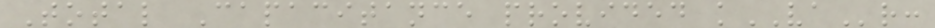Total Capacitance provided kVAr:
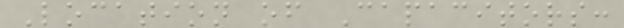Location of Capacitors:
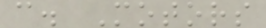c. Motors
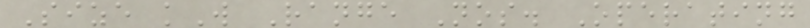Size kW Range Nos. Operating
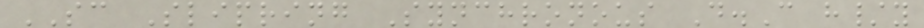SC Slipring Synchronous D.C h/y
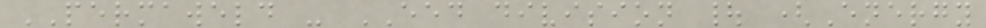PERMAWELD - EED division | (Energy
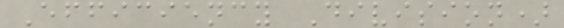Efficiency Division)
